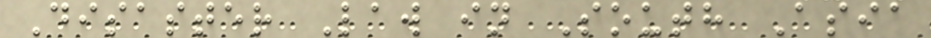Disaster Law in South Asia
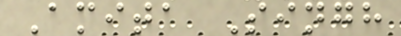Amita Singh
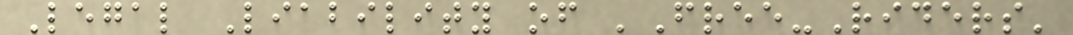Legal Liability of 'Free-Riders'
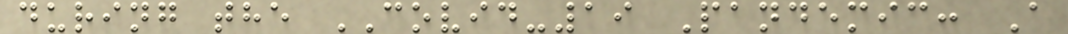during the COVID-19 Pandemic: A
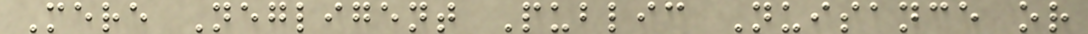Mere Negligent Public Nuisance or
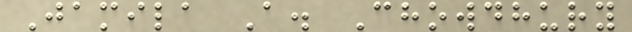Jamila A. Chowdhury
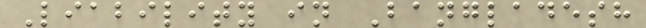Liability in Bangladesh
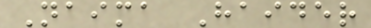Naima Haider
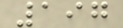197
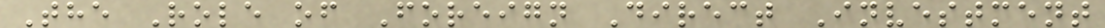The Role of Foreign Direct Investment
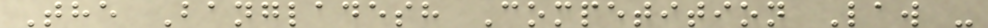The Bangladesh Competition Law -
